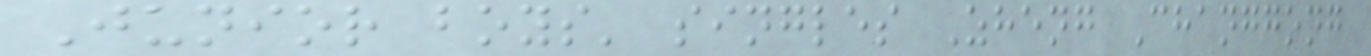Junior boys' singles Zheng Changgong
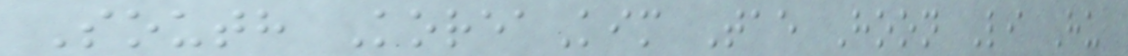South KoreaKim Tae Hoon Li Hu
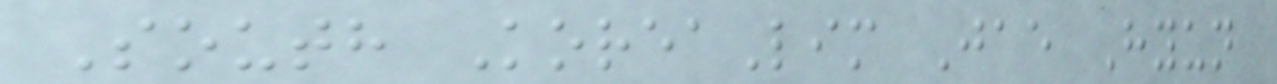South KoreaLim Jae Hyun
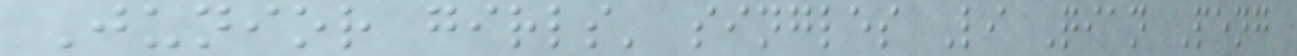Junior girls' singles Li Qian Peng
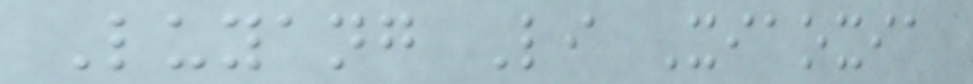Luyang Li Xiaoxia
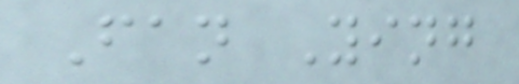Fan Ying
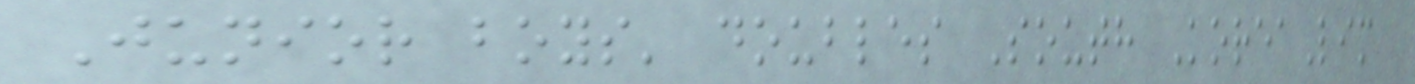Junior boys' doubles South KoreaLim
